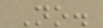No.
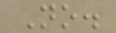No.
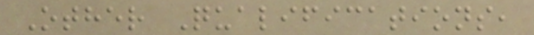Other Qualifications,
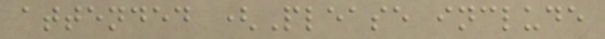attended (Please include
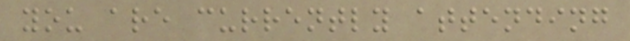you are currently attending
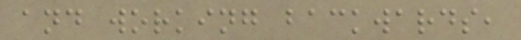and working backwards,
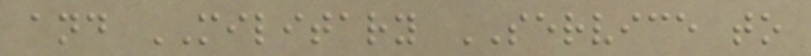and MILITARY SERVICE to
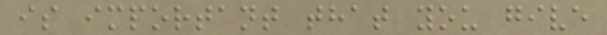is important that you give
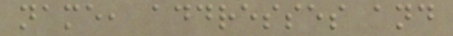name, addresses and
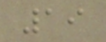19
